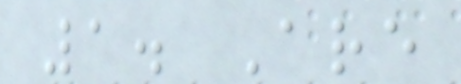1. Are
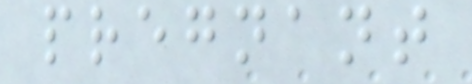pregnant
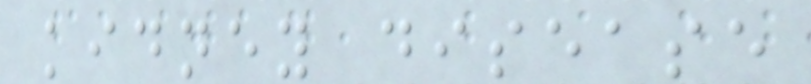kidney disease
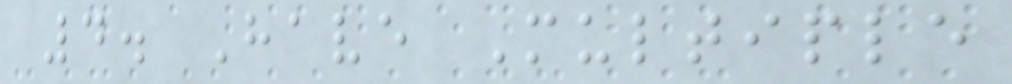4. Have Multiple
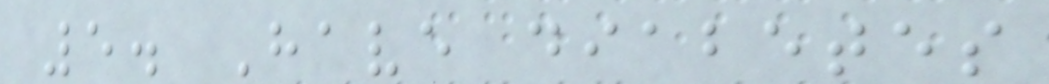5. Have diabetes
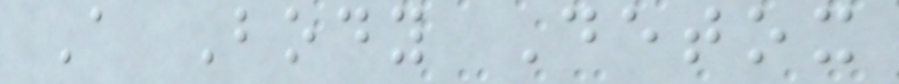A Body Detox
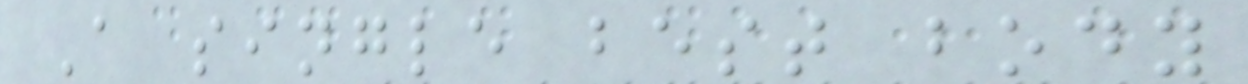A single best body
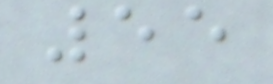55
